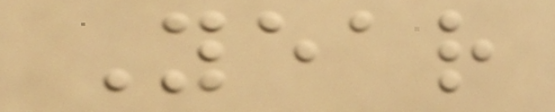Year
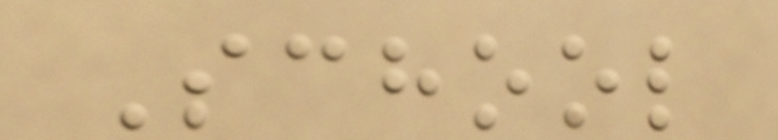School
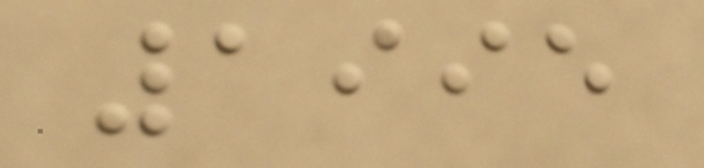1995
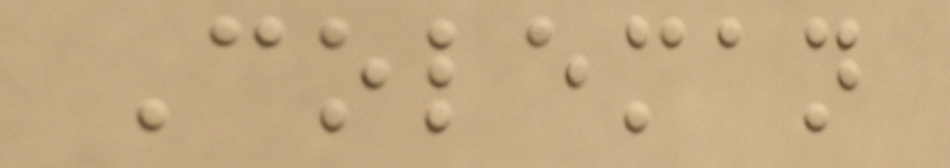Coleman
